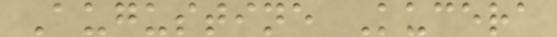Augustine Kucera
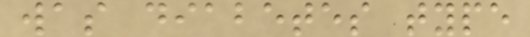was diabetes type
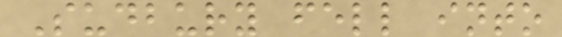Sudbury fell into
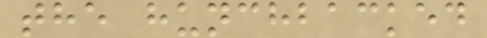the hunchbacked
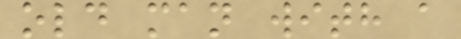old man with a
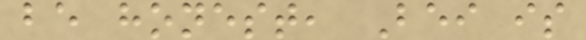be honest, Bei is
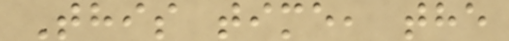This time, the
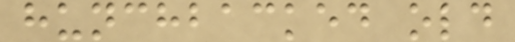hunchbacked old
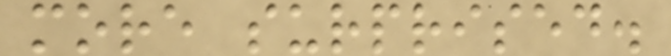more surprised.
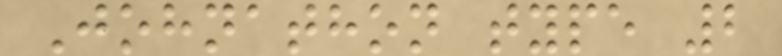Johnathon type 2
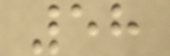58
